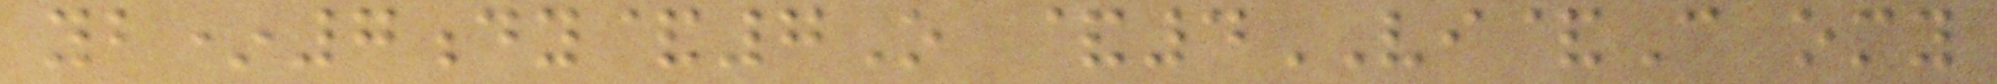yb*7dy&7O &4VI&C omy
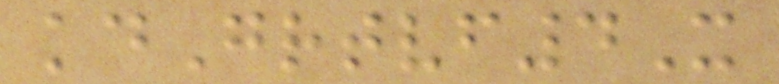kdGrtvf4X
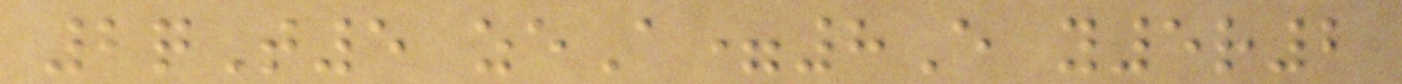2qT5 zeA=8E y5r2
